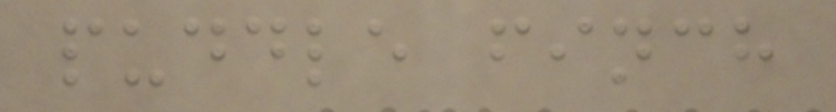puddle finch
